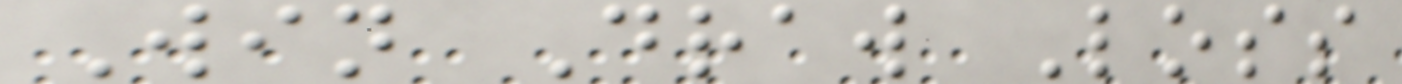Win Draw Loss
